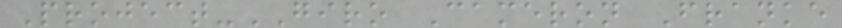Project-GIRO Cameron Franke
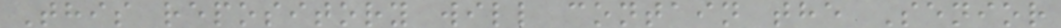This repository will contain the Senior
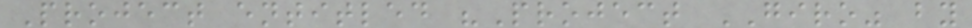Project entitled "Project GIRO" by
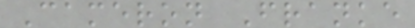Cameron Franke
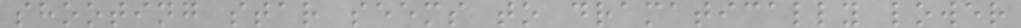shooting star seems to dramatically lower
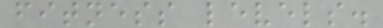fitness levels.
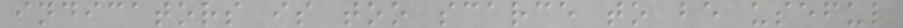indicators is too scarce to be useful
